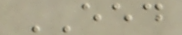EED
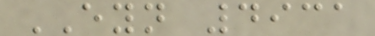EYN 4931
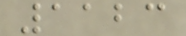1123
